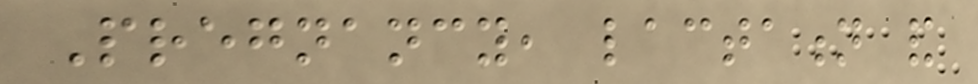Pregnancy, lactation and
